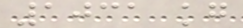1031 kg
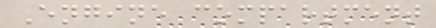Engine compartment
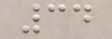34
